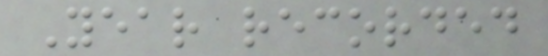Year recorded
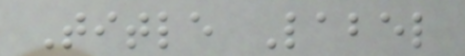Title Label
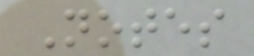Notes
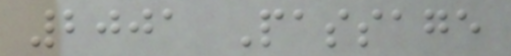2001 Passage
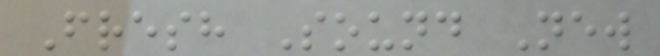Fresh Sound New
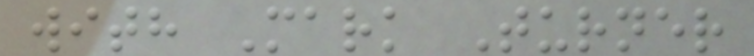with Mark Turner
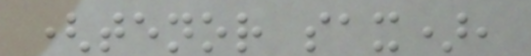(tenor sax),
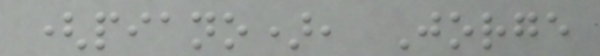(piano), Jorge
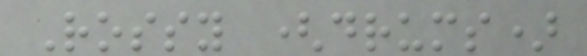Rossy (drums)
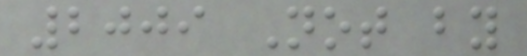2009 Not by
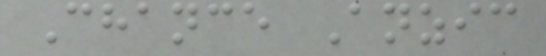Chance Anzic
